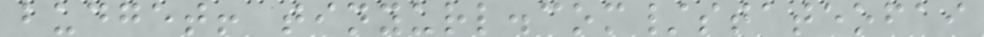budget! tinyurl.com/stateofai
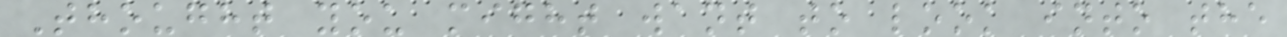Thought you might want to look into the
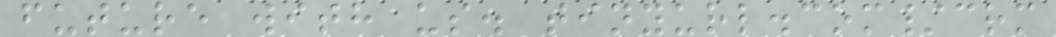future with us. tinyurl.com/crm
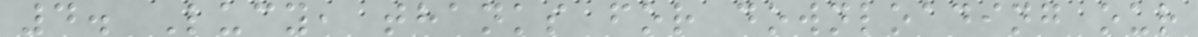4. Lucy, thanks for downloading our
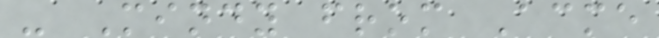- Mindy from Acme
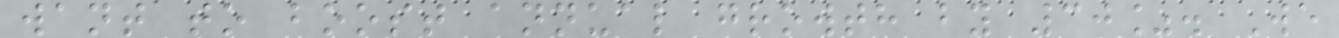want to boost annual growth by 30%. We
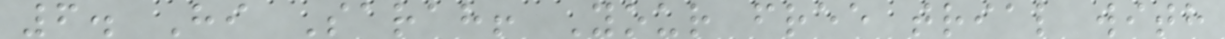6. Hi Sarah! Your free trial with
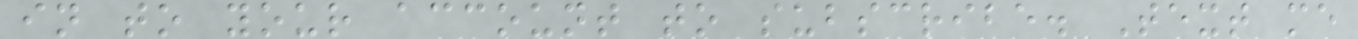in to your account to subscribe. Text me
